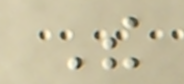The
